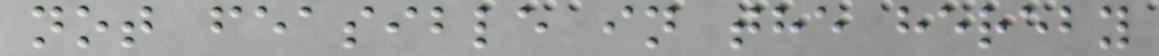not feasible in the hereby
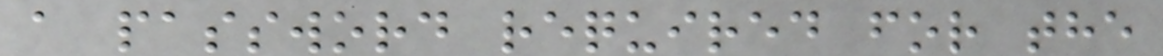a password required for the
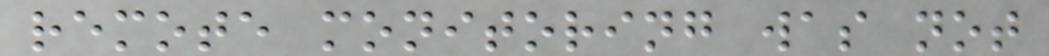remote monitoring was not
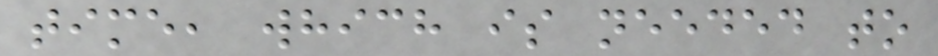time, which is needed to
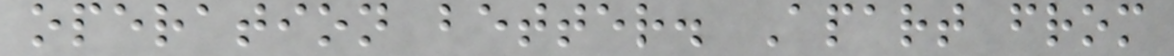operation better. Apart from
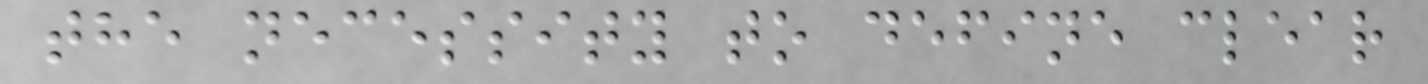the necessity to define clear
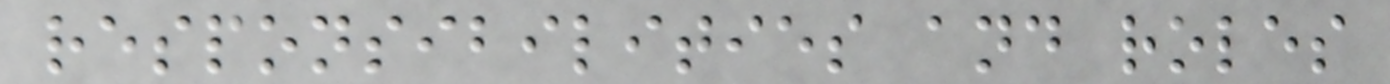responsibilities and roles
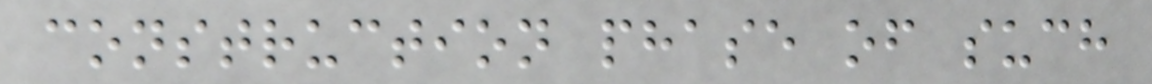construction phase of such
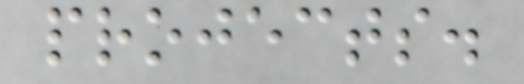projects.
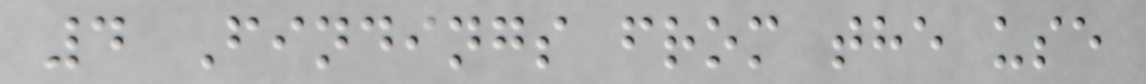4 Findings from the use
